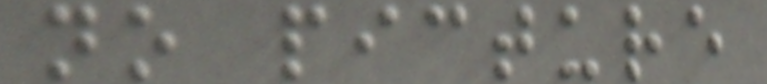no picture
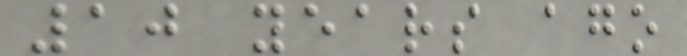10 years ago
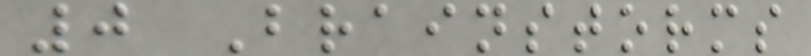0 Brainstorms
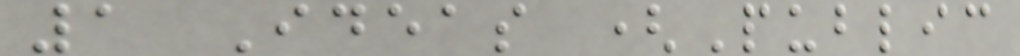1 Ideas (Public
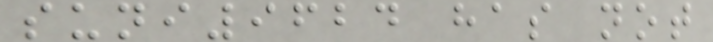suni9624 has not
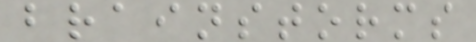brainstorms
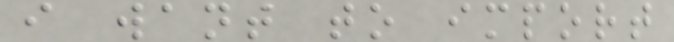i want to import
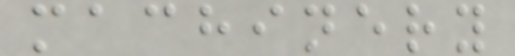machinery
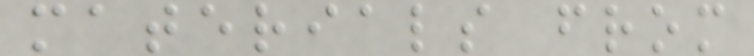materials from
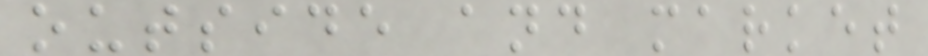outside and market
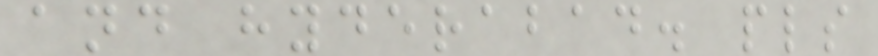and hyderabad. pls
